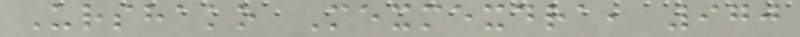Urshako Mexmexdra, 970
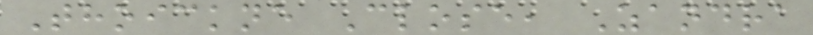Thoickne Close, Zandra
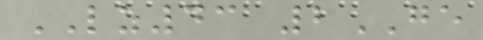LZ43 2GE
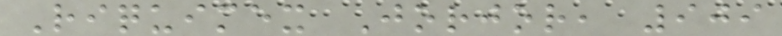Riquimex Jorjor, 909
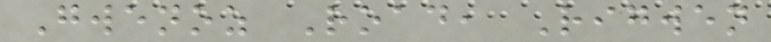Gwenoz Road, Rigwen
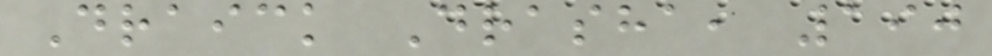Draick Drasha, 190
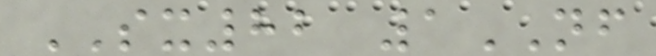SX82 1NF
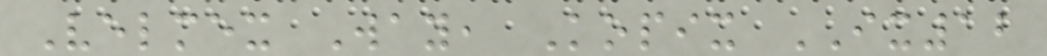Velmex Way, Kopix IX12
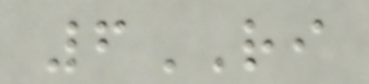6RI
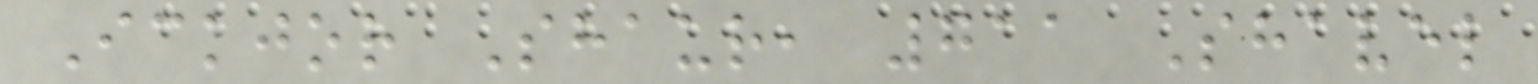Ickjor Shaur, 711 Shavel
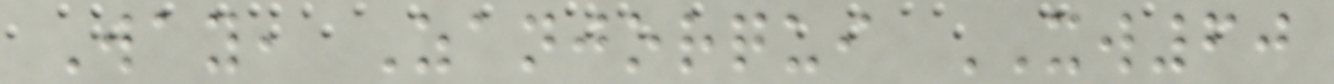Way, Zanjorqui XW60
